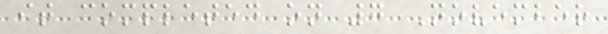it completed on 7 November
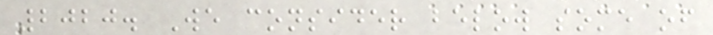2020. We consider below some of
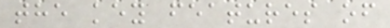the key features of
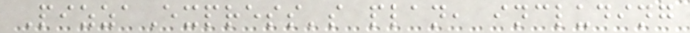PizzaExpress's plan, including
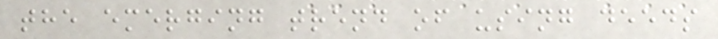the emerging trend of using deeds
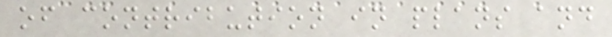of contribution in plans and
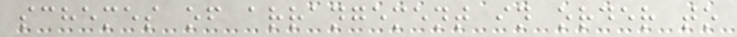schemes of arrangement in order to
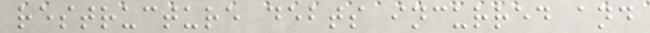restructure debts incurred and
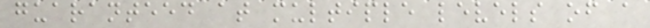guaranteed at multiple levels of a
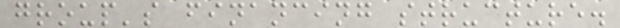group's financing structure.
